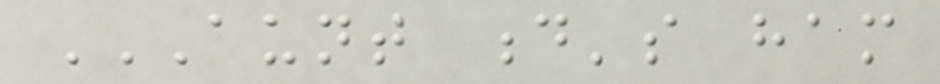AUNT D'S HAM
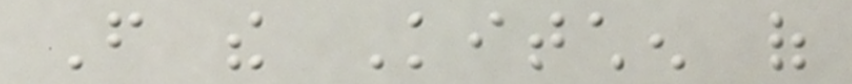From the Kitchen of
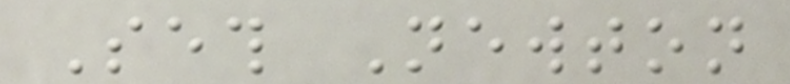Seth Newton
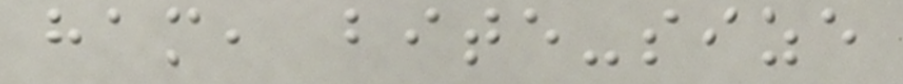ham, bite-size
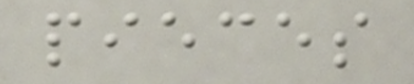pieces
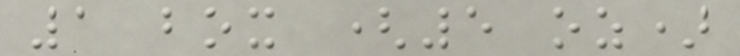1 box (5 oz)
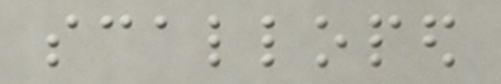scalloped
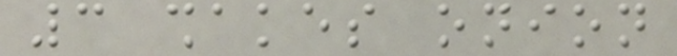3 shakes onion
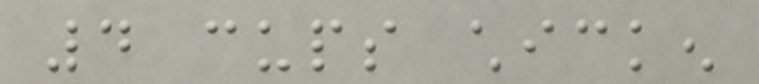4 cups chicken
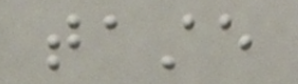taste
